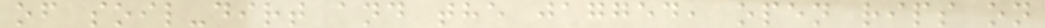of soil-dirt and the jagged, open rips on
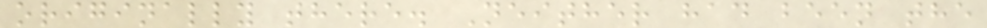originally there. Neither had been the
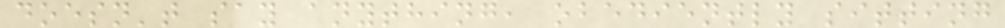doesn't say anything, obediently sitting
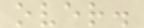over.
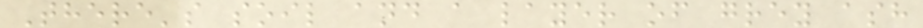There's soil and a layer of grey ash
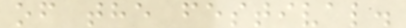of the festival.
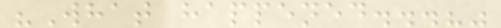"What happened...?"
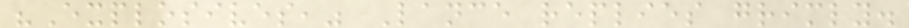"Explosives," Lance replies grimly.
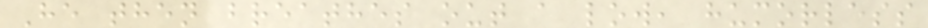He then breathes out a low, humorless
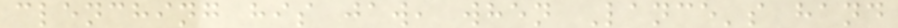clenching his jaw, when Lance's hand
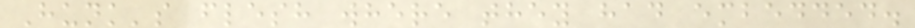Hunk's flesh where they had embedded.
